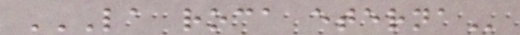LA ROCA ETERNA
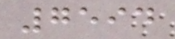7594
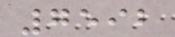7592
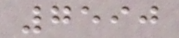7590
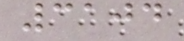3104
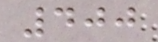400
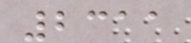2311
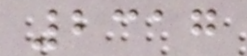2317
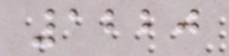1220
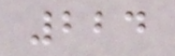224
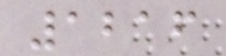1216
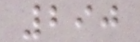290
